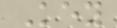Key
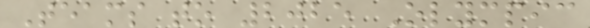Teams to 2025 Olympic
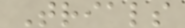Trials
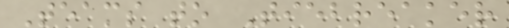Teams to Tiebreaker
